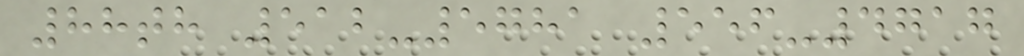88th 512-5781 556-4717
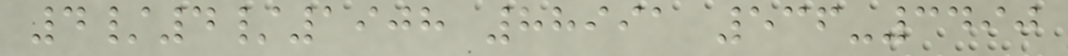4/4/1908 88991 536-3490
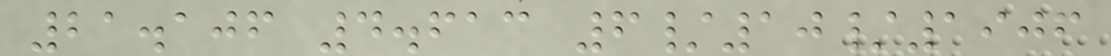21.106 4.613 6/10/1906
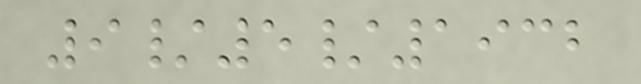9/5/1932
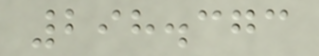298.373
